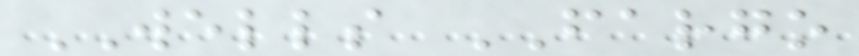WELLS FARGO
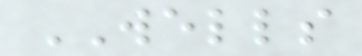WELLS
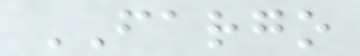FARGO
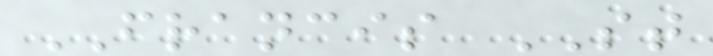FRANCIS ST
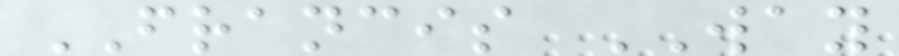FRANCIS WAY
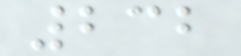232
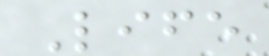Life
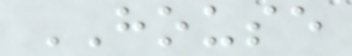HOUSE
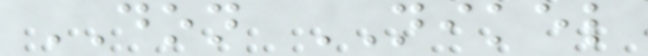DON NIKEL
